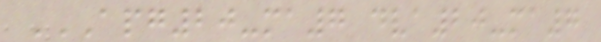APG20-MA7 DVA20-MA7
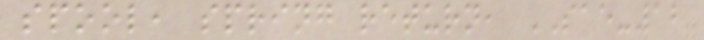spool, spring return, SAE-12
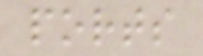ports
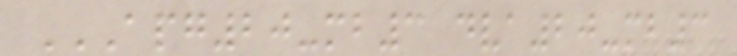APG20-MB3 DVA20-MB3
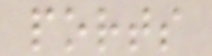ports
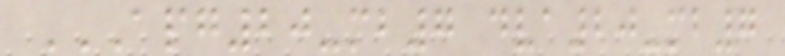APG20-MB7 DVA20-MB7
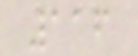116
